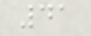41
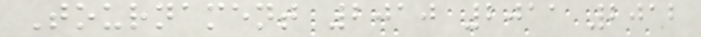Tournament 2010 2011 2012
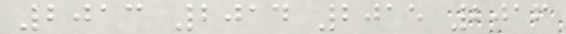2013 2014 2015 2016
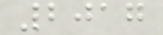2017
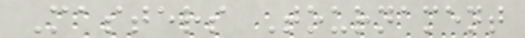Masters Tournament
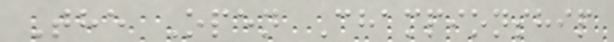The Open Championship
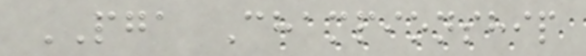PGA Championship
